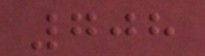708
